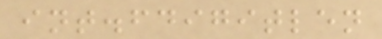int.fdigitlen
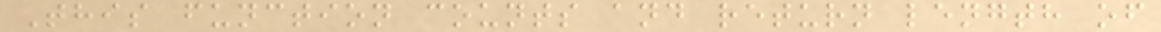This function counts and return length of
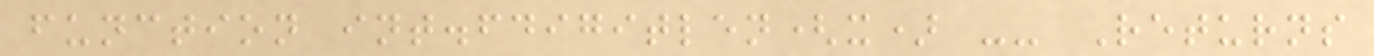function int.fdigitlen(x) -- Returns
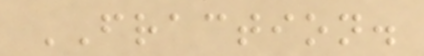FRACTION.
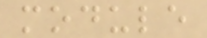module
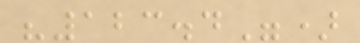"123.4")
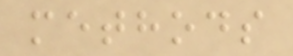methods
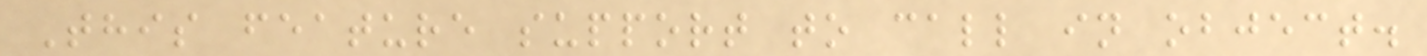This feature support to call in object.
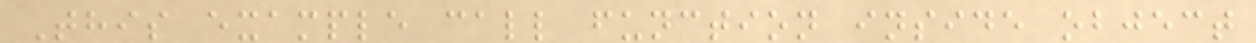This example call function inside object
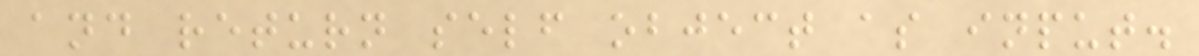and return self object as input.
